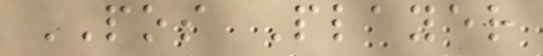POS Player
